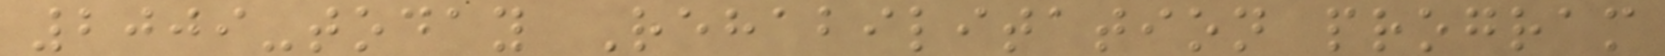2009-today Rehabilitation program
